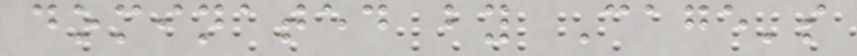dominated by Cage's
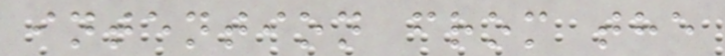intention from the
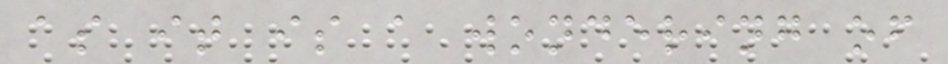as it is a wondering of
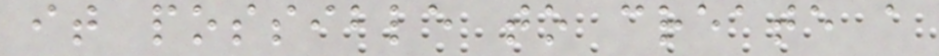it possible to create a
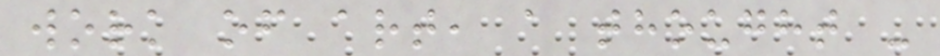work of art, a thought -
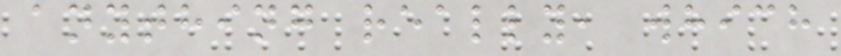anything really, which
